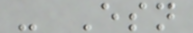- Esn
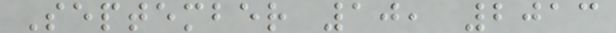September 10, 2013
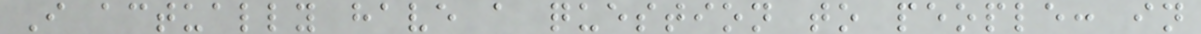I actually have a question to people: in
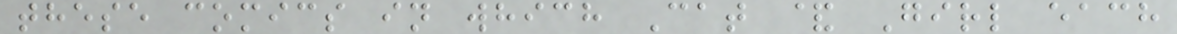these comics in which Cat & Girl each
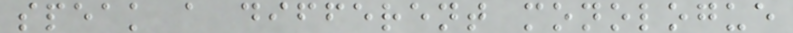speak a different monologue
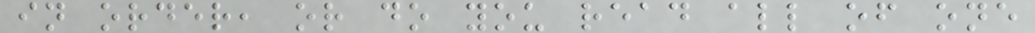in order, or do you read all of one
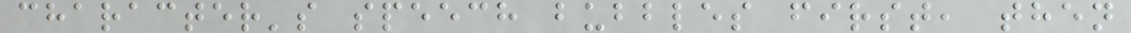character's speech bubbles first, then
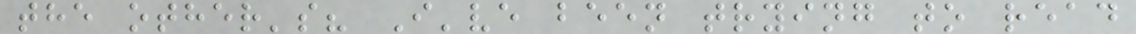the other's? I've been trying to read
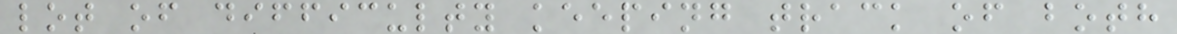lot of difficulty keeping track of both
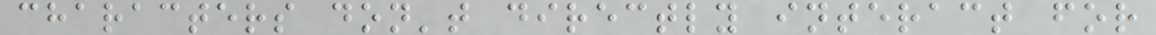characters don't directly interact for
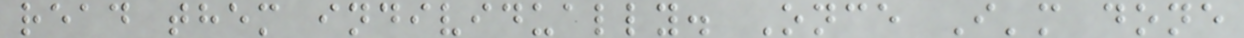read them individually. Once I'm done
